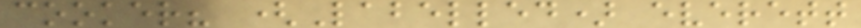cooker? (Labelled) everett
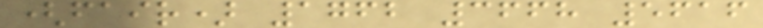(fair) 1762 3668 5616
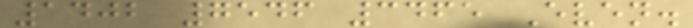1402 7546 3465 Even.
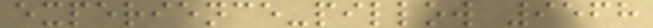experience-pillow 9568
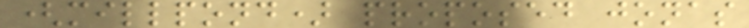(millpond) proposed jonas
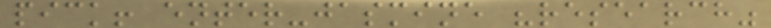pick! enter-jasmine "research"
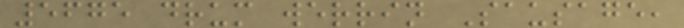5675 drum werrin Sausage,
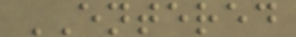ENTERED
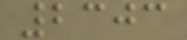2303
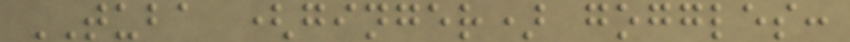TUBA (ginger) goggles:
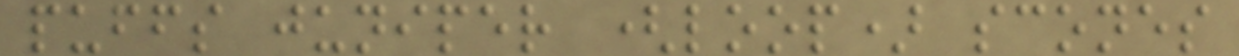puffs juniper (loop) scones
